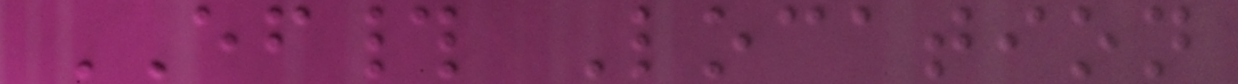EF# Location
